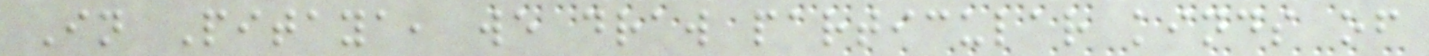In Pitaya, we draw particular kinds of
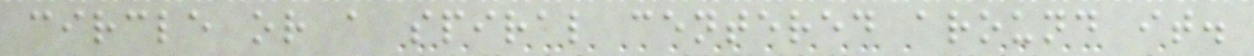circle or a spiral centered around it.
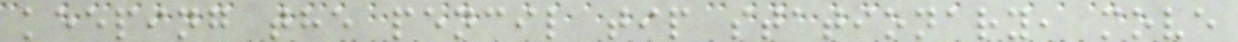keeping the pencil tip stationary, move
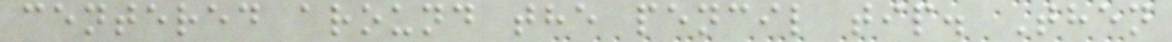centered around the pencil tip. Then
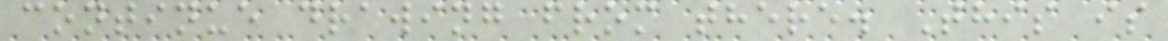continue drawing from there. This is
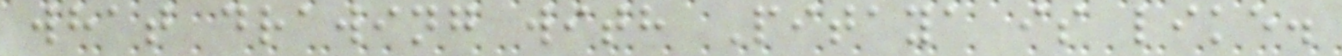what drawing with Pitaya is like.
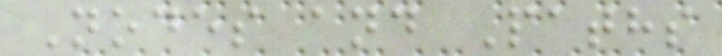Nodes and Paths
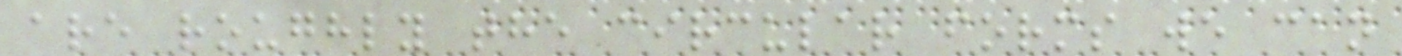are roughly the circular forms we can
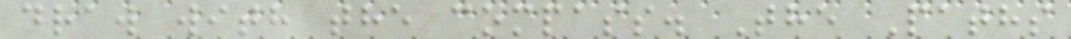draw with the compass. The Paths
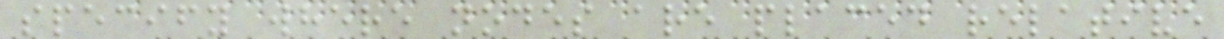specify where nodes are placed relative
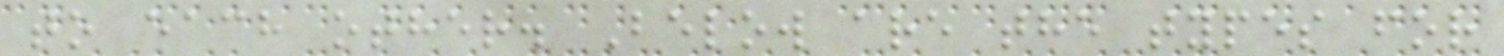to each other. Below are the types for
